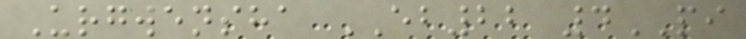Urgwensha EB22 4PI
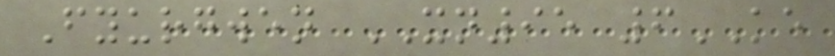Fyurgwen XN95 6KE
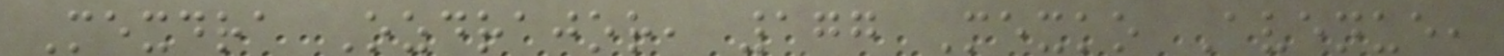Mexdra Ozdrajor, 177 Mexko Avenue,
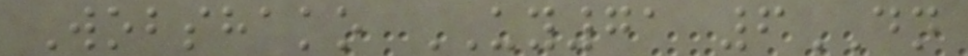Wobshako UY71 6DN
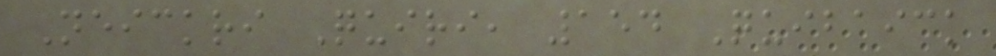Neickri Quiri, 154 Quibaick
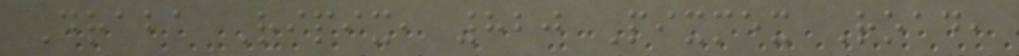Draba Ripix, 820 Pixmex Road,
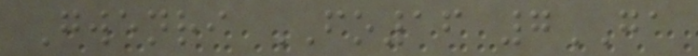Gwenri FO16 7GA
